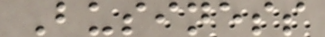Business
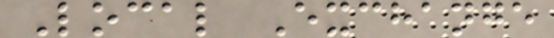Local Exchange
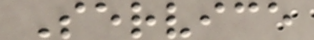Service
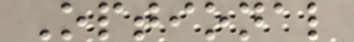Optional
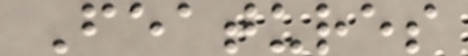Features
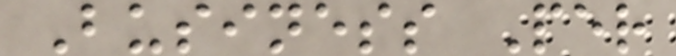Business Per
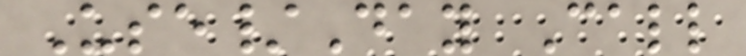Use/Day Call
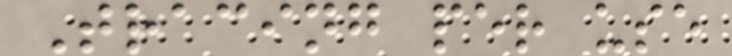Tracing per use
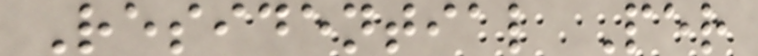Residential Per
